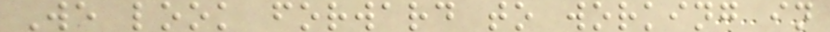We look forward to working in
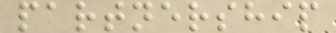partnership
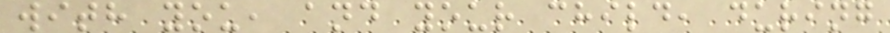with you, and your child, during
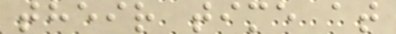their time at
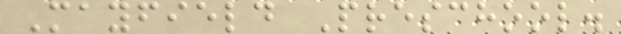Mayfield Preschool.
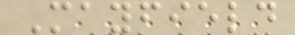Mayfield
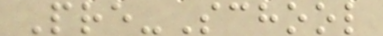Pre-School
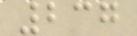237
